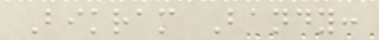Bikram Bandy:
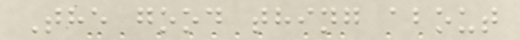The good thing about
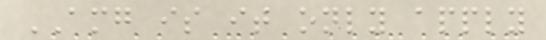AMG is it only apply
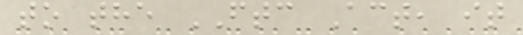to the FTC Act, it
